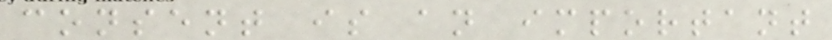consent is an important
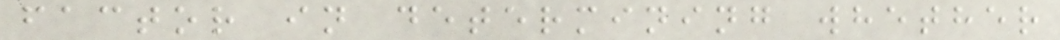factor in determining whether
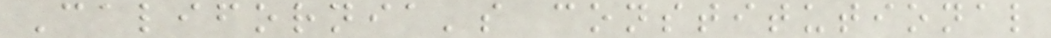California's constitutional
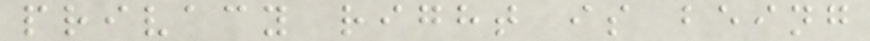privacy right is being
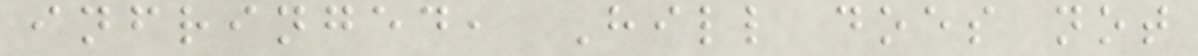infringed, Hill does not
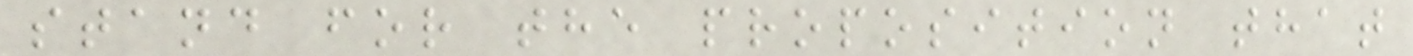stand for the proposition that
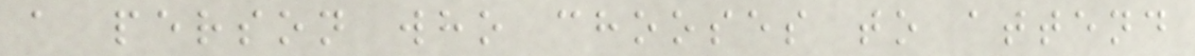a person who chooses to attend
